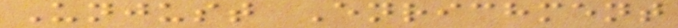Unjust Enrichment
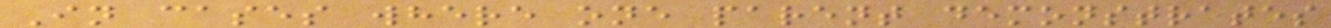In cases where one parent demonstrates
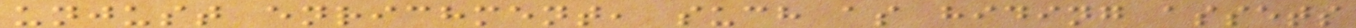unjust enrichment, such as hiding assets
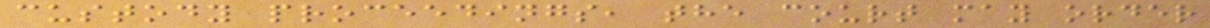custody proceedings, the court may order
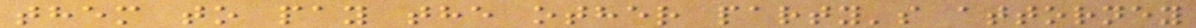them to pay the other party's attorney
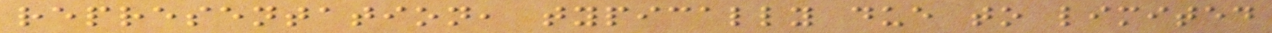representation, typically due to limited
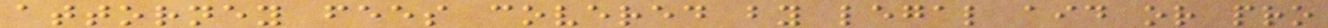attorney fees covered by legal aid or pro
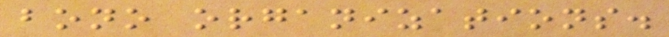bono organizations.
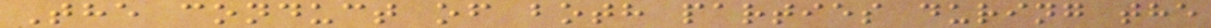The conduct of both parties during the
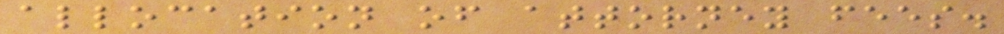allocation of attorney fees.
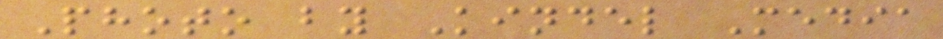Photo by Kindel Media
